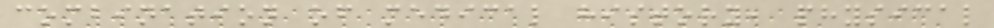combination of medical history, physical
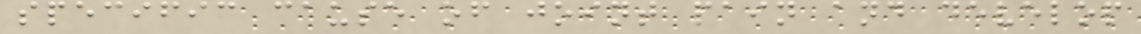specific cause of joint pain and develop
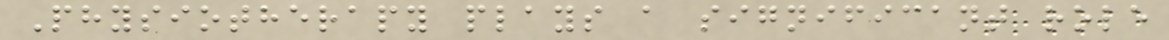Physiotherapy plays a significant role
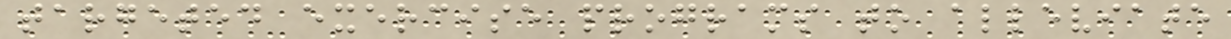targeted exercise programs to alleviate
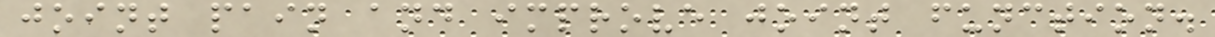joint pain and improve joint function.
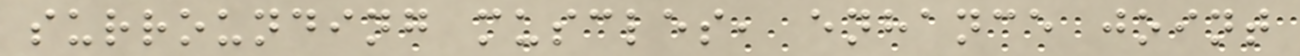surrounding muscles, enhance joint
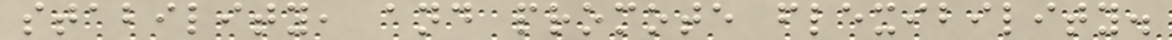stability, and promote flexibility.
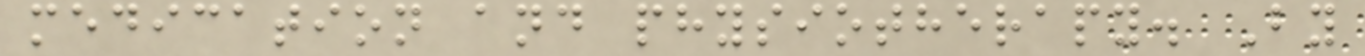medication and physiotherapy. By
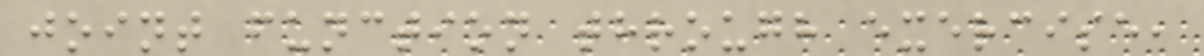joint function through exercise,
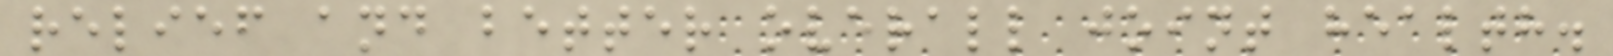relief and better overall joint health.
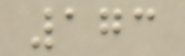173
